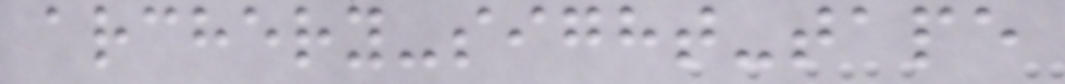archery-sight-tape
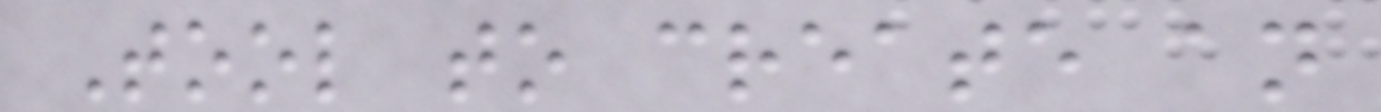Tool to create an
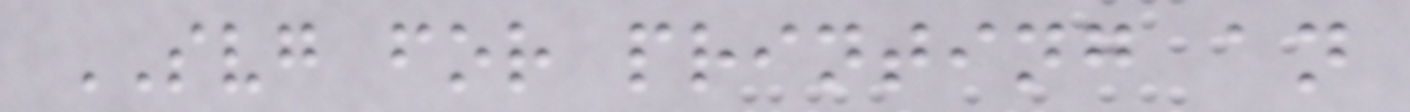SVG for printing an
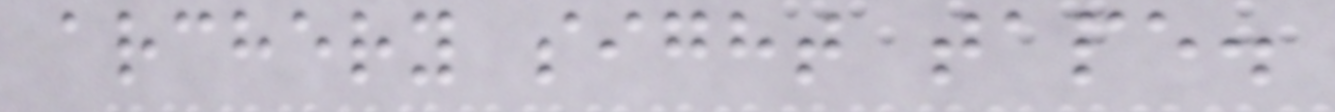archery sight tape.
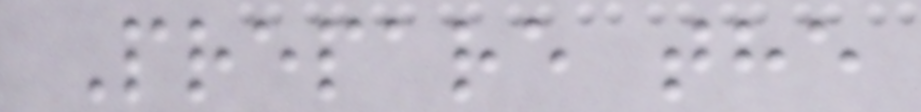Prepare the
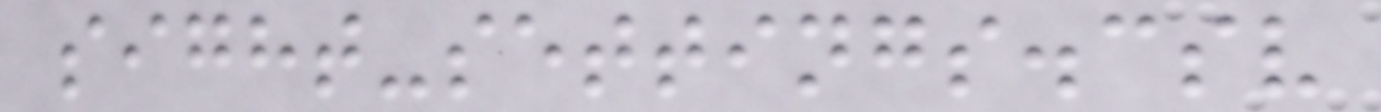sight-settings.csv
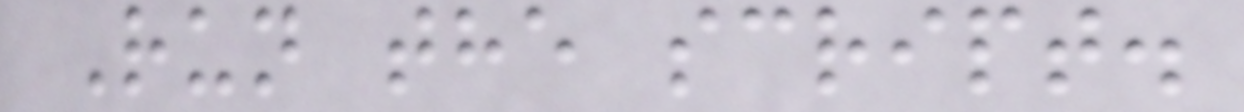Run the script.
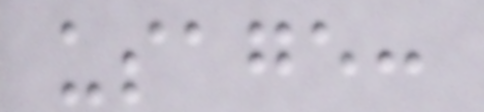usage:
